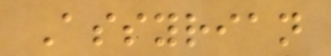Assyrian
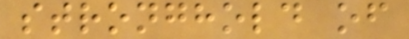stronghold of
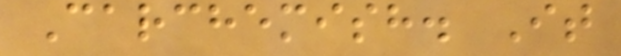Carchemish. It
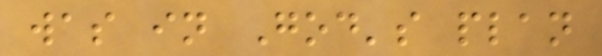was in God's plan
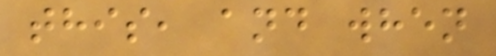this, and when
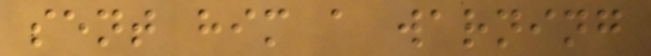sent him a warning
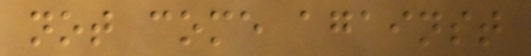not come against
